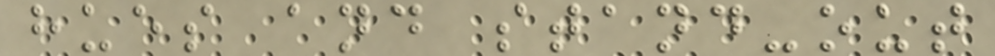hues and stand-out
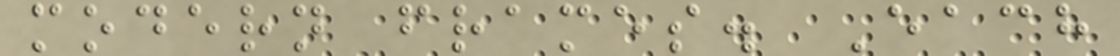modern frames. Each
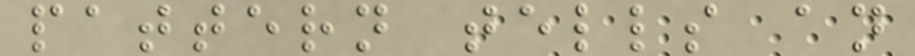pattern tells an
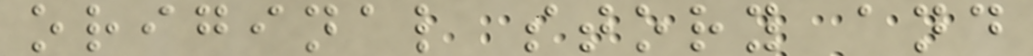original story and
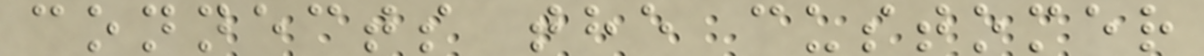connects the customer
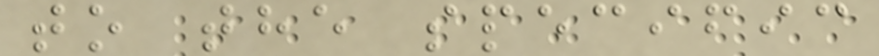to the specific
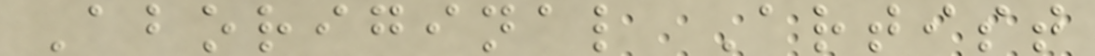Aboriginal Artist
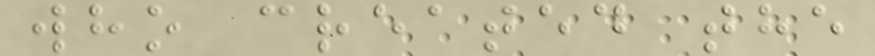who created the
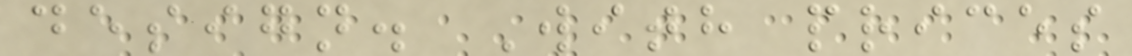design. With prices
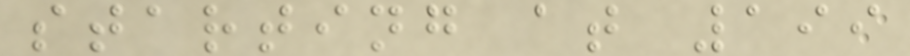starting at 199
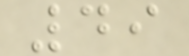49
